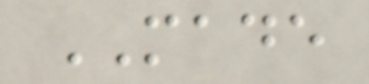MADE
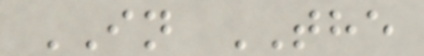IN THE
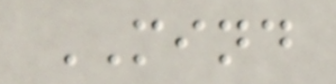MIND
